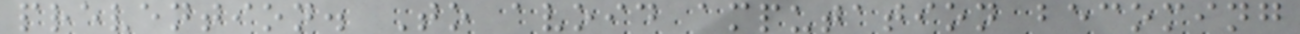prevention. To avoid amputation becoming
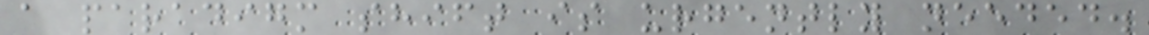a paradigm shift is urgently needed.
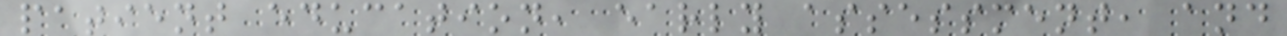patient education, early assessment, and
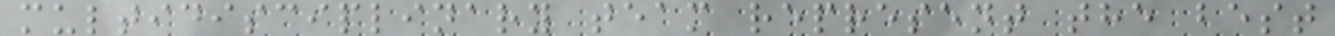multidisciplinary team represent the best
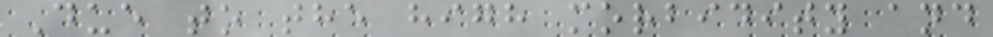Due to the high morbidity and
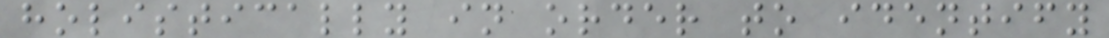holistically in order to identify
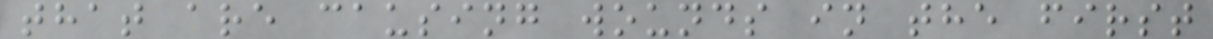that are causing wounds in the first
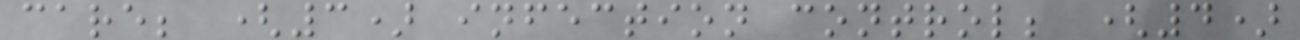care; (3) infection control; (4)
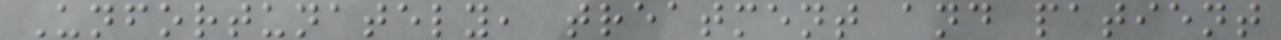Unfortunately, treatment and patient
